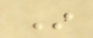In
